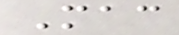Mac
